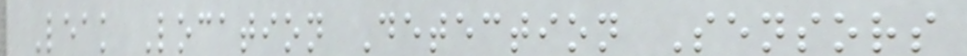Leak Location Detection Sensors
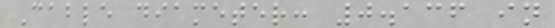Cable diameter: 0.136 in
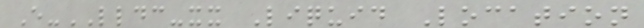E-LLDC-xx Liquid Location
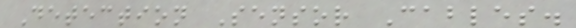Detection Sensor Cables.
